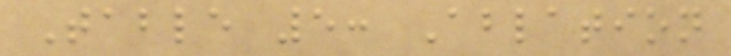Table 5: Ablation
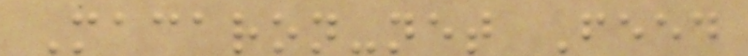Macaron-net Feed
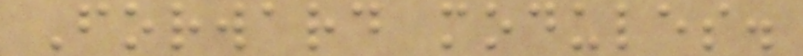Forward modules.
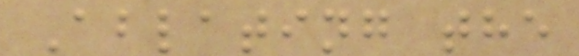Ablating the
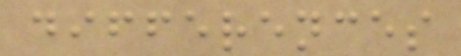differences
